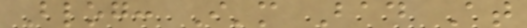Blog: I'm Bad At
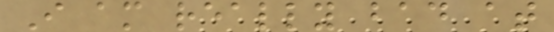I am really bad at
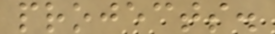projects.
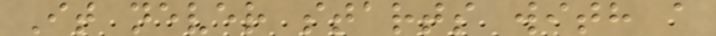It never starts with a
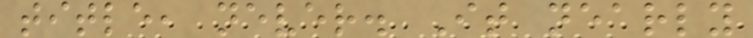title, never. It nearly
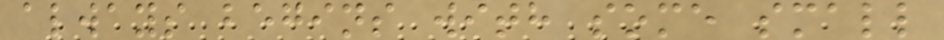always begins with some small
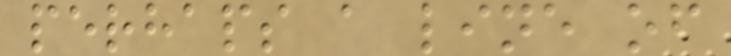perhaps a line of
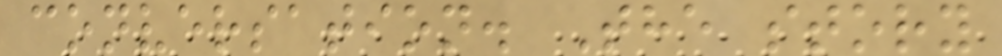conversation. The story
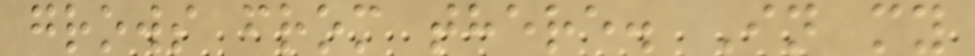grows from there. In my
